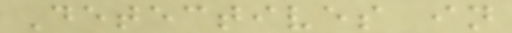Detectives in
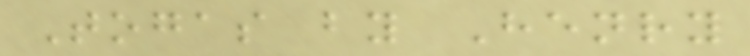Togas by Henry
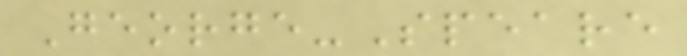George-Speare
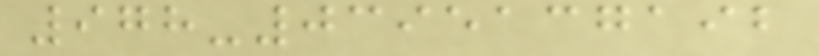978-0395137192
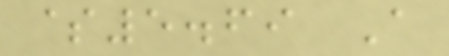$5.69 A
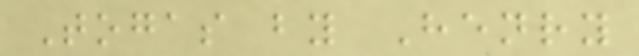Togas by Henry
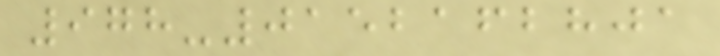978-0152162801
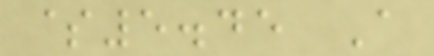$5.45 A
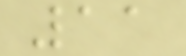11
